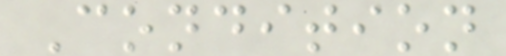Condition
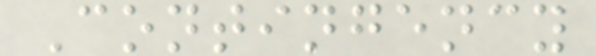Contingency
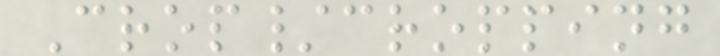Crop/cropping
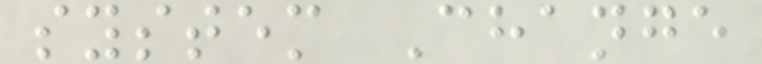system Change
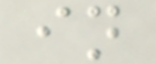in
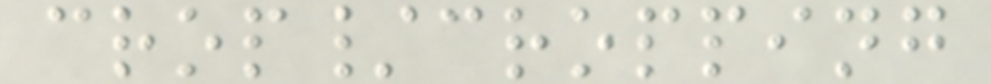crop/cropping
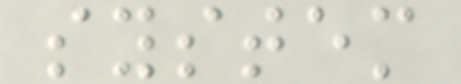system
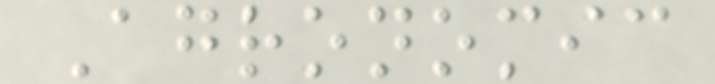Agronomic
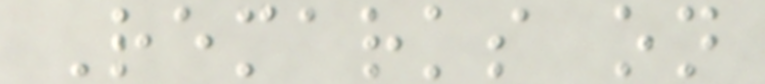Remarks on
